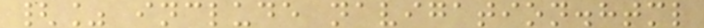{% include navigation.html
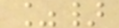%}
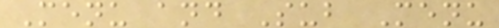Menu and Sub Menu
